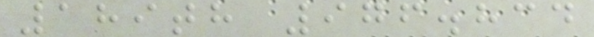189th 976.834
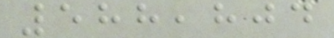588,804
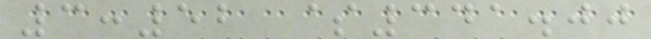3:52 $341.00
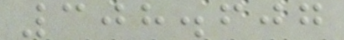308.607
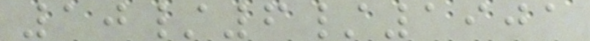10/6/1901
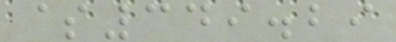$349.29
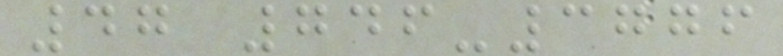47 746-3776
